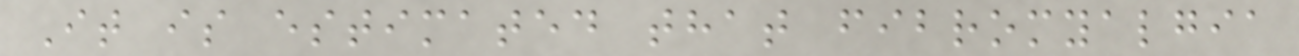It is estimated that fibromyalgia
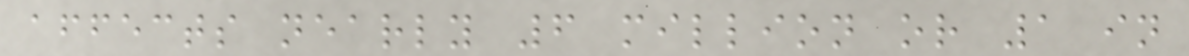affects nearly 6 million or 1 in
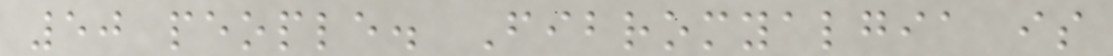50 people. Fibromyalgia is
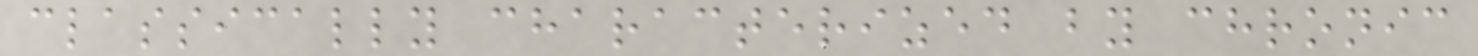classically characterized by chronic
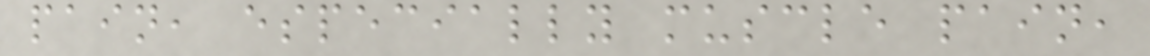pain, especially muscle pain,
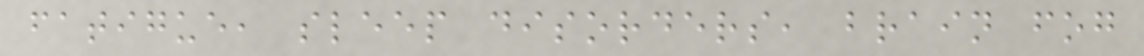fatigue, sleep disorders, brain fog
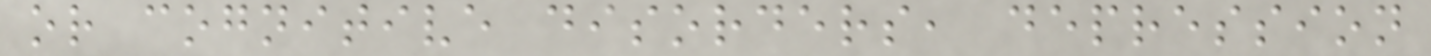or cognitive disorders, depression
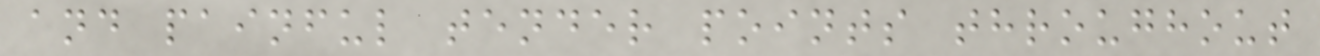and painful tender points throughout
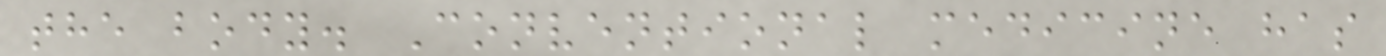the body. Conventional medicine has
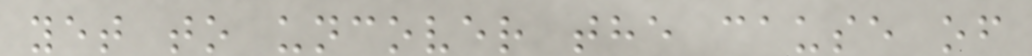yet to uncover the cause of
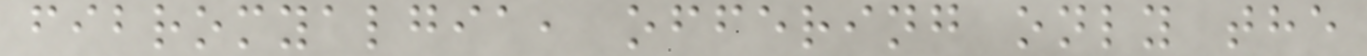fibromyalgia, offering only the
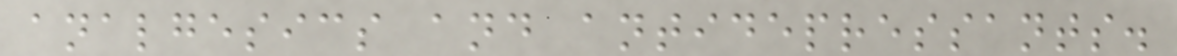analgesics and antidepressants.
